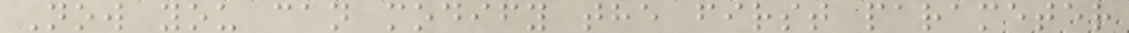Now you can modify the first parameter
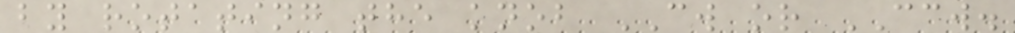by rotating the knob CW or CCW.
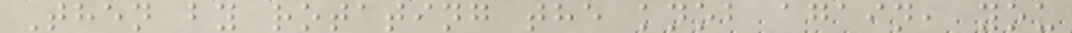Then by rotating the knob again, you
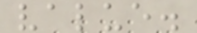value.
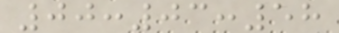00:03:58
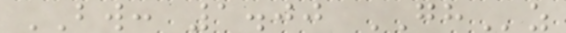BW: 1.00 GHz
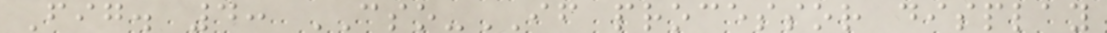Fig. 4: CSO-IF processor display
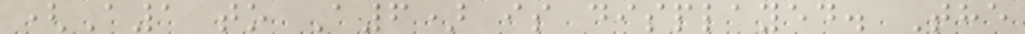(A1 to A6) is displayed. The
